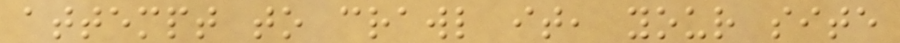attempt to crawl it, your site
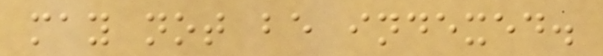may not be indexed.
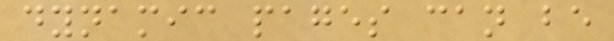dynamic pages can be
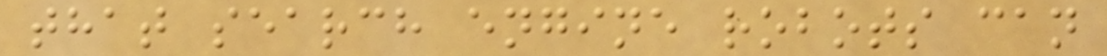that search engine robots can
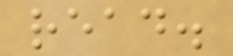read.
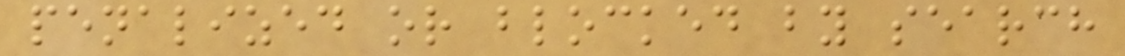penalized or blocked by search
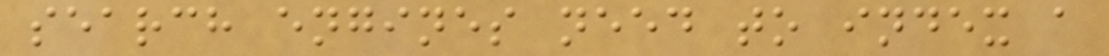search engines need to index a
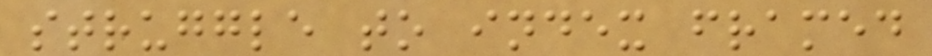struggle to index framed
